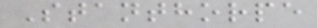Stanthorpe
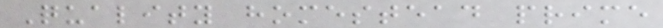Quality homestead prime
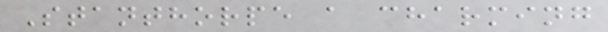Stanthorpe a charming
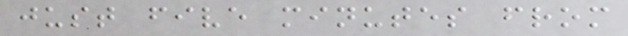just five minutes from
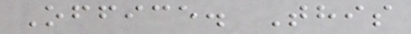Office. This
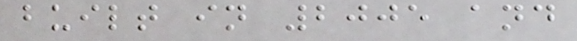built in 2005 and
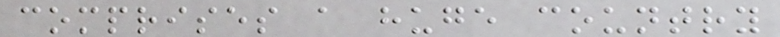comprises a huge country
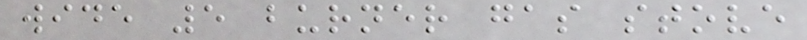wide 5 burner gas stove
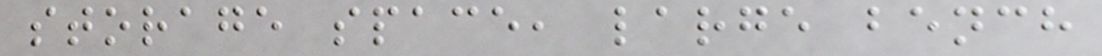storage space, large bench
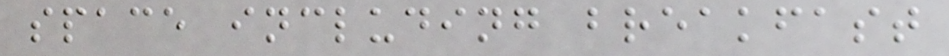space including breakfast
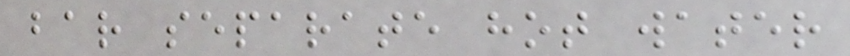bar separate hot water
